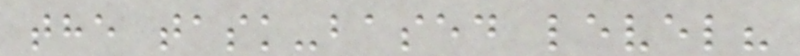the task-based level?
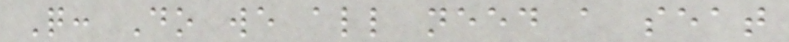Q: Do we all need a seat
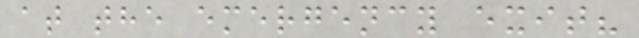at the emergency exit?
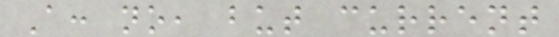A: no, but current
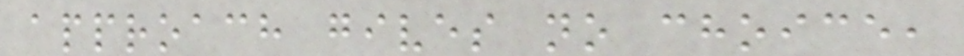approach gives no choice,
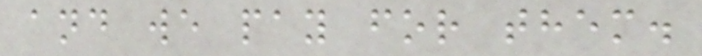and we pay for them.
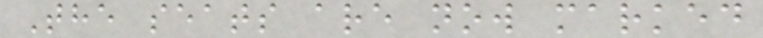The seats are now marked
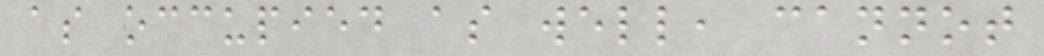as occupied as well, cannot
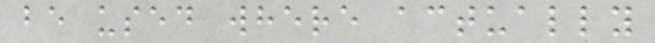be used where actually
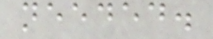needed.
